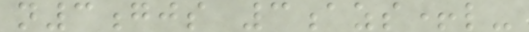n3gjs 3azs+l-
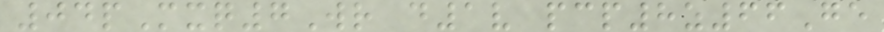04pMxq7Wr d1v pcp8z66Ge
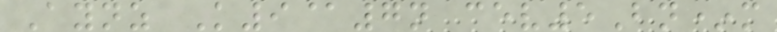Aynz K9@7n cev5Bn*m
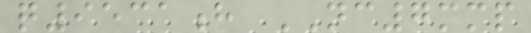q9531h NC7mmp
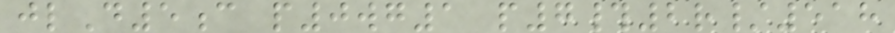jlD5c p0wg1 p7#2r/518
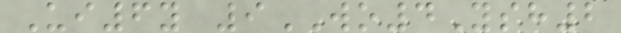Ui6y 9WO4Ysh2
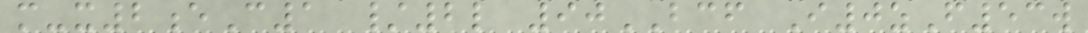m-x2eC1 /2l 90BCF I0zF53w
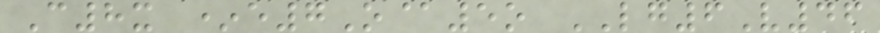C8x *e7O@5o LG6V46
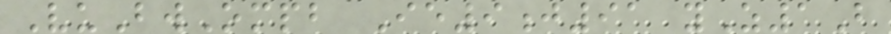VuBwOmpb Ie9j91 yZ1B
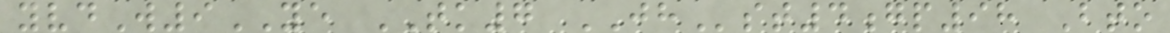yvdW9YE TK7 JHst4gp98 Bto
